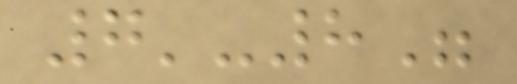7'-8"
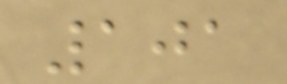101
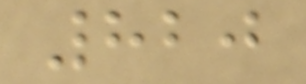820
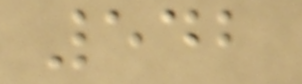542
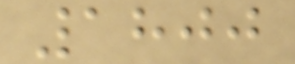1800
